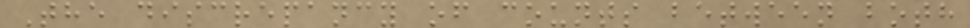The discrepancy of counts between both
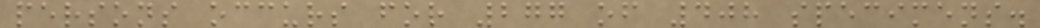persons occurs for 277 of 408 specimens.
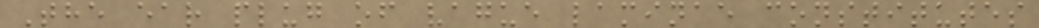The ear plug of vague laminae constitutes
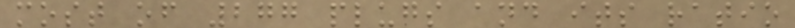most of 277 plugs and its ratio
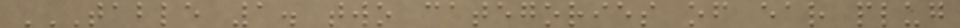TABLE 1. TWO CATEGORIES OF EAR PLUG
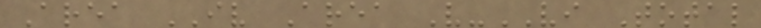Area IV Area V-VI Total
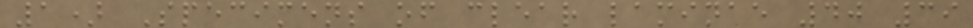1) Specimens of clear laminae 40 39
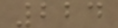224
